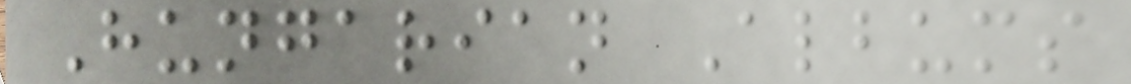Hungarian Albums
